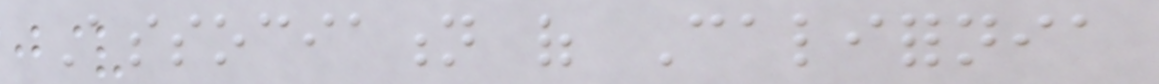Association of California
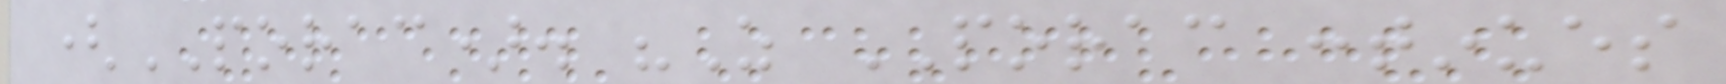(PORAC). "As PORAC continues
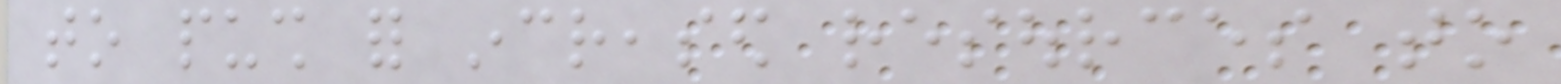to push for increased resources to
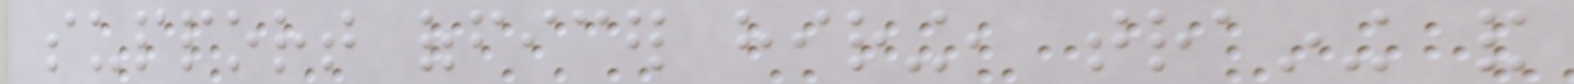support officer hiring, training and
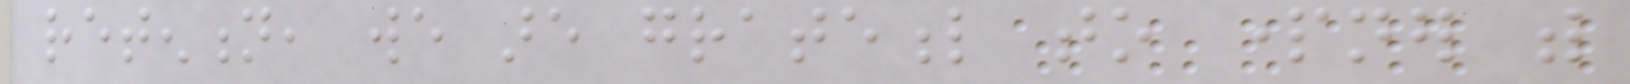retention, we are grateful to partner with
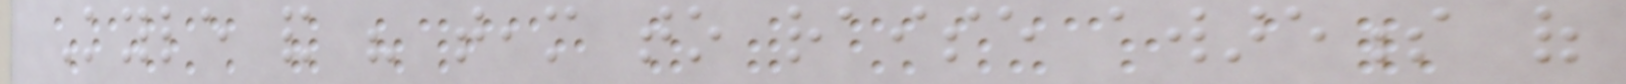Kyle and his team to raise awareness of
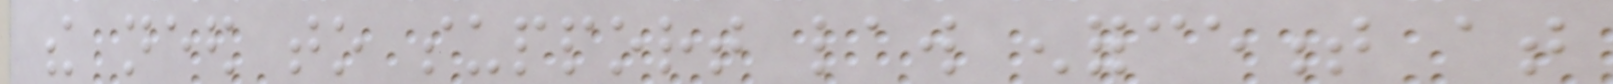the need to support law enforcement at
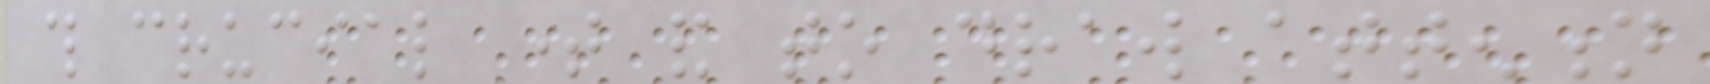this crucial time and to draw attention
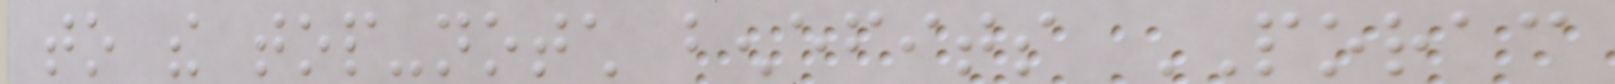to the top-notch benefits PORAC
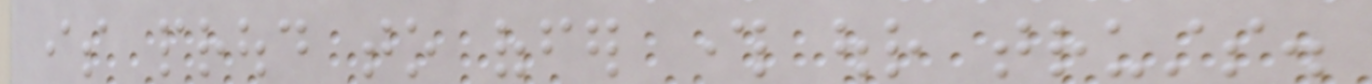is proud to offer through our trusts.
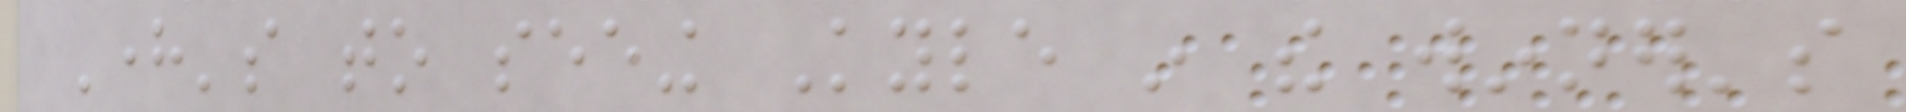Here's to seeing Kyle in the winner's
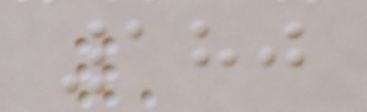180
